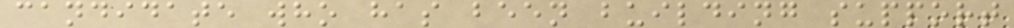candidate who has been building support
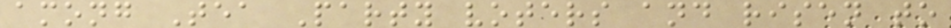among Tea Party voters and risen to
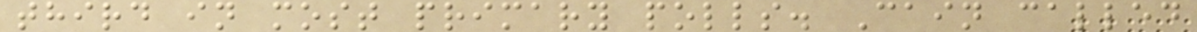third in most primary polls. Cain called
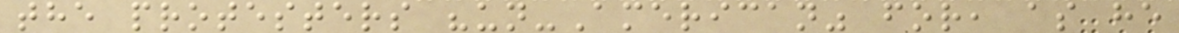the protesters "un-American" for, as he
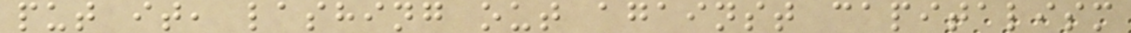put it, lashing out against capitalism
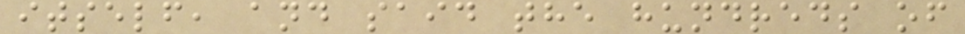itself, and said the hundreds of
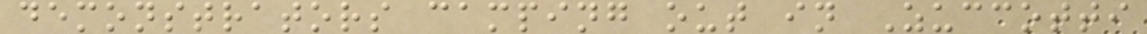demonstrators camping out in Zuccotti
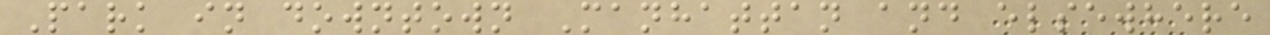Park in downtown Manhattan and elsewhere
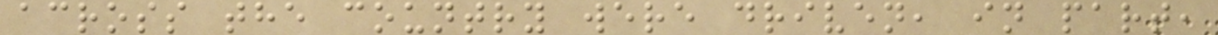across the country were driven, in part,
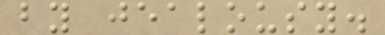by jealousy.
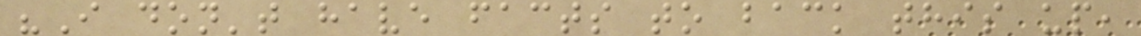"I don't have facts to back this up,
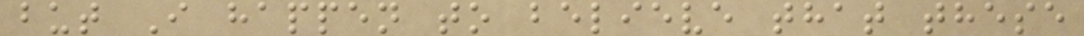but I happen to believe that these
